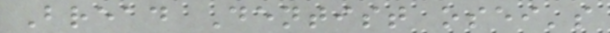Bread Dentist osei's
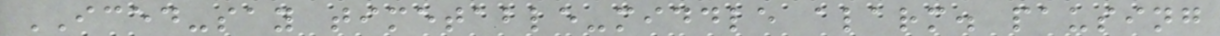ICED-say timetable-middle alarm. pausing
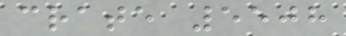crate 5508
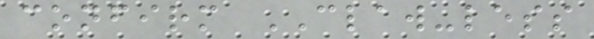confirm CLAW-less
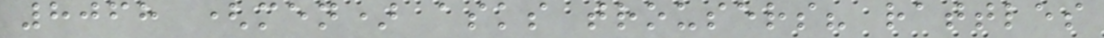8068 (men) asks trousers? rattles
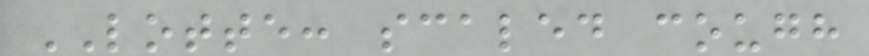LOTTE: scaled cough
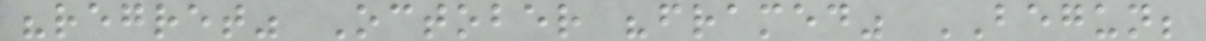"regret" October "framed" BEGUN;
